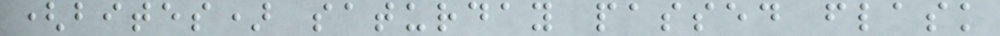(bites) saturday passed flask
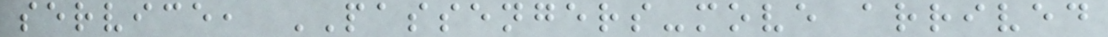service, PASSENGERS-move arrived
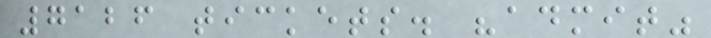7126 tickets. "admit"
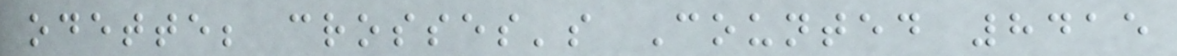odette; crosses's Counted 8415
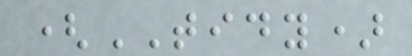(TIDY)
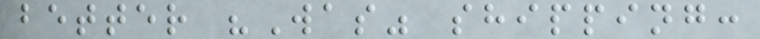better "Was" shipping:
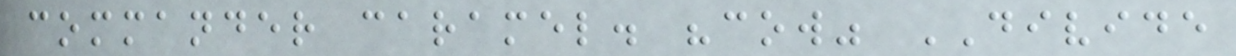commander caramel. "cow" DIVIDE
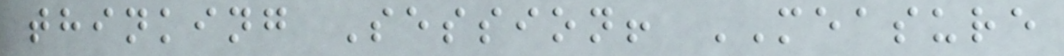thinking Session! MEASURE
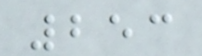253
